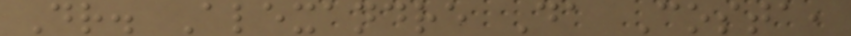Dr. Alexandre Da Costa,
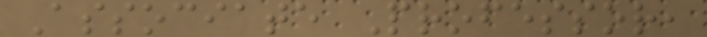Associate Professor,
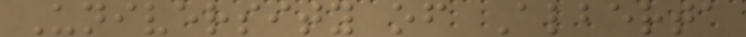University of Alberta
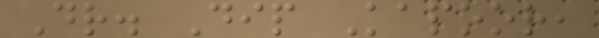Dr. Dip Kapoor,
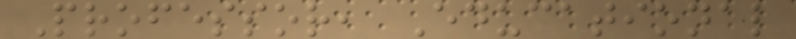Professor, Educational
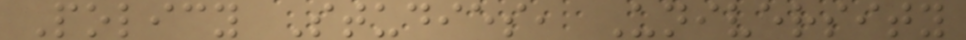Policy Studies, University
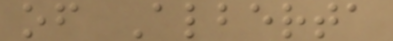of Alberta
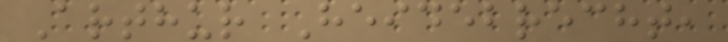Arthur Heidebrecht,
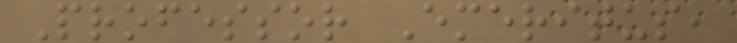Professor Emeritus,
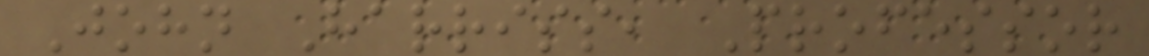John Harriss, Professor
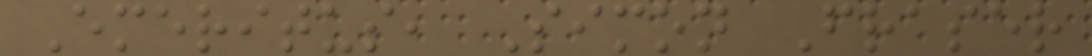Emeritus, Simon Fraser
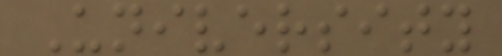University
